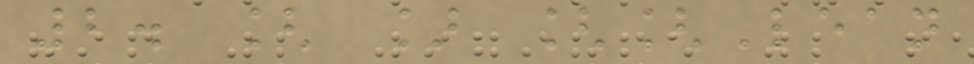2. [ ] [[Lean
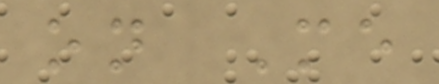on Me
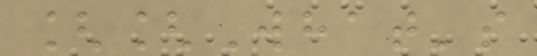[[What's
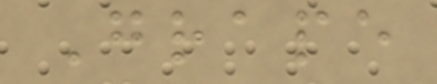Grape
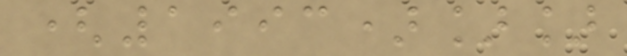(1993)]]
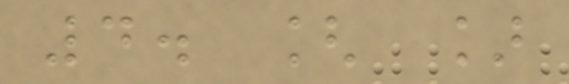4. [ ]
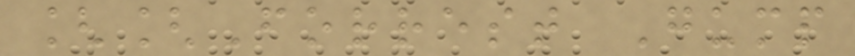[[Forrest Gump
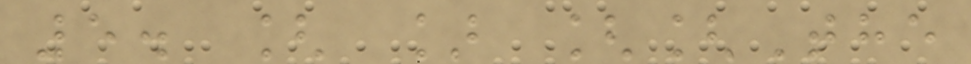5. [ ] [[The
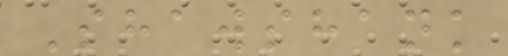Shawshank
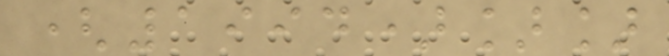(1994)]]
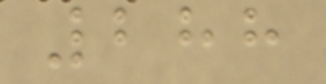288
